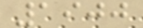1900
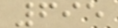695
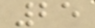25
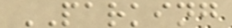PARKING
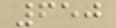650
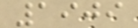1909
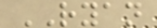RYAN
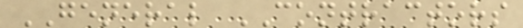GENERAL CONTRACTORS
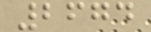2674
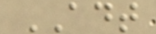ADT
